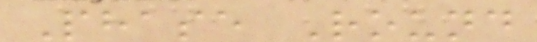Phase Round
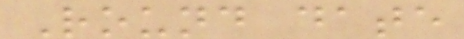Round date
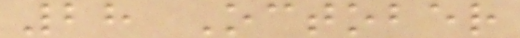28 October
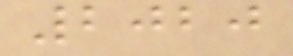2020
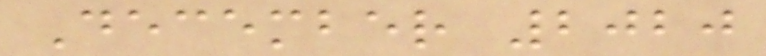December 2020
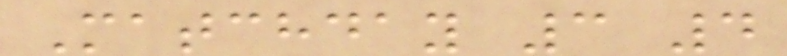Matchday 3 4
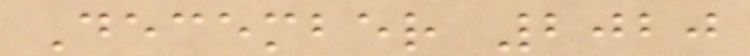December 2020
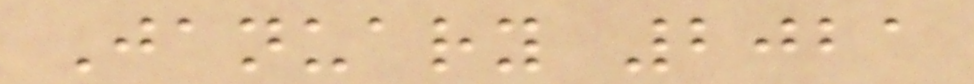January 2021
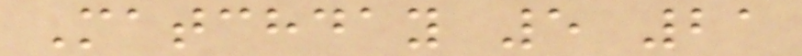Matchday 5 21
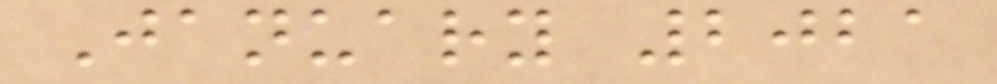January 2021
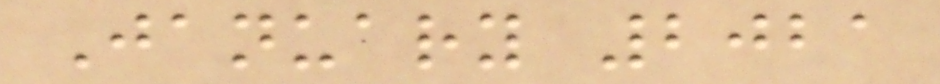January 2021
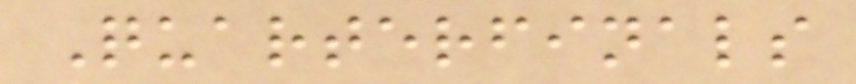Quarterfinals
